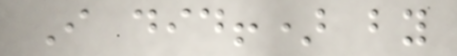I did!) by
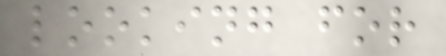looking for
